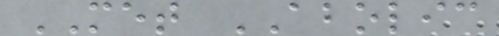MET ABOLIC
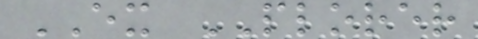EX PLORER
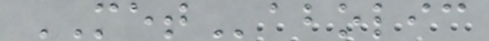METabolic
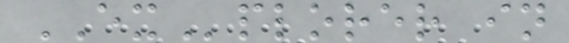EXplorer in
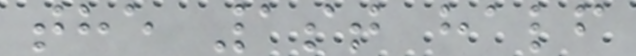the 1st half
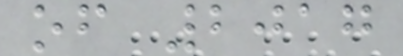of 2017
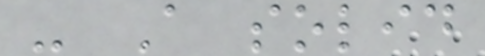- A solid
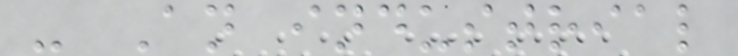- An industrial
